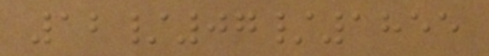12/07/1855
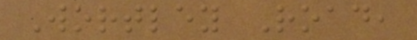Wortley Road,
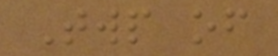Twp of
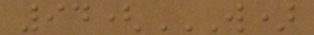94(W)
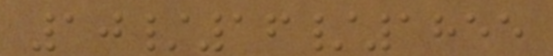10/16/1855
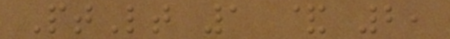PtLt 1 & 2,
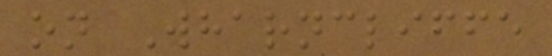on Wharncliffe
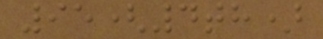95(4th)
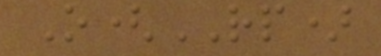O(RP)
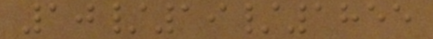10/19/1855
